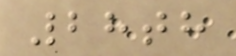28th
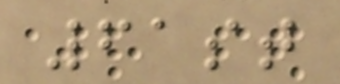61st
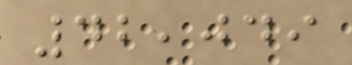42,049
